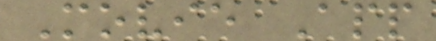Movie App
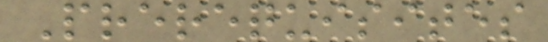Prerequisites
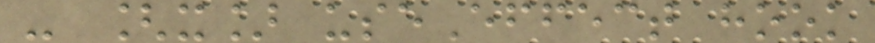- [x] useEffect hook
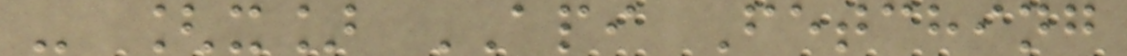- [x] API Fetching
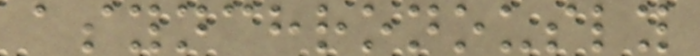asynchronously
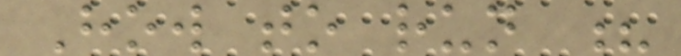How to run ?
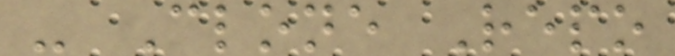- Clone Repo
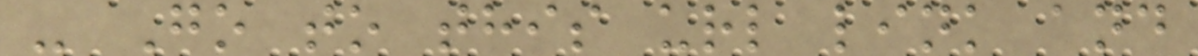- Go to this url link and
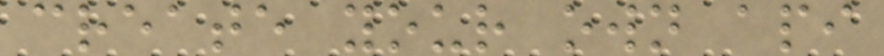create your own api
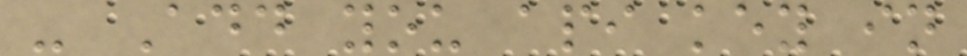- Add you api key in
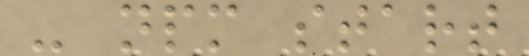- npm start
